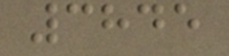3845
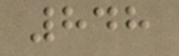848
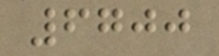6700
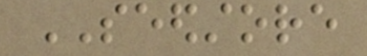SEEDSTORE
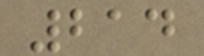214
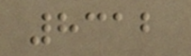8312
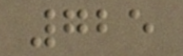725
